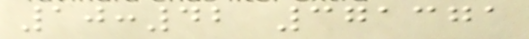10:42 371371
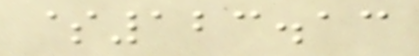$123.13
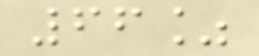66%
